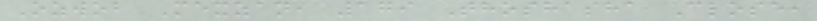Ozwob Mexzan, 179 Thoshasha Close,
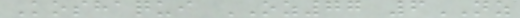Koshaqui OZ77 6NZ
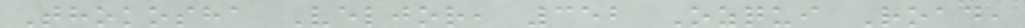Thokosha Veljor, 352 Ozqui Road,
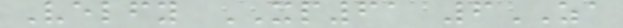Velfy XP61 6ZA
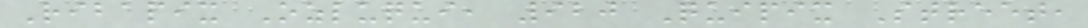Ribapix Ozluqui, 920 Quipix Street,
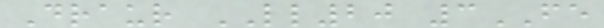Draur LL20 3FE
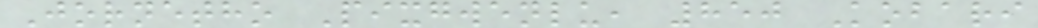Jornetho Pixgwenlu, 850 Kobari
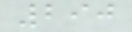290
